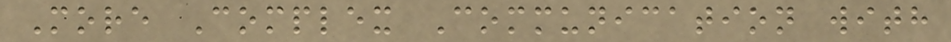More Complex Communication with
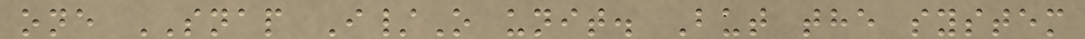one SNAP I/O unit. But the system
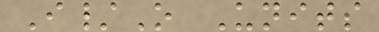I/O Units
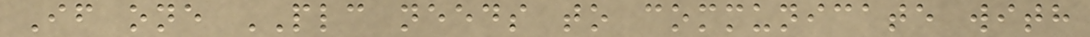If one PLC needs to communicate with
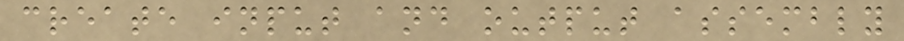create input and output assembly
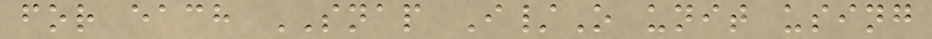for each SNAP I/O unit using
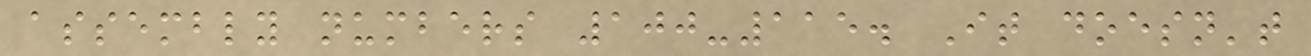assembly numbers 100-115. It doesn't
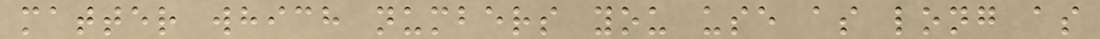matter which numbers you use as long as
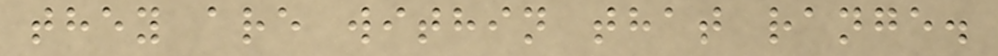they are within that range.
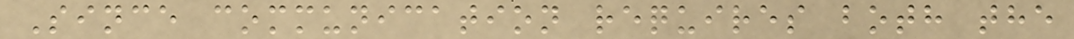Since communication requires both the
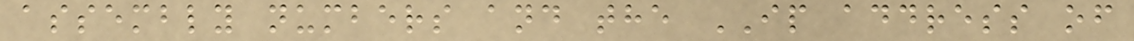assembly numbers and the IP address of
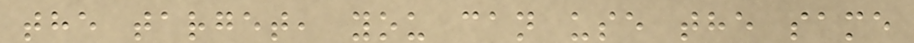the target, you can use the same
